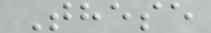These
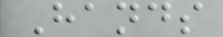Hands
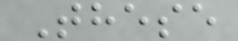These
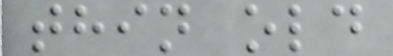thin old
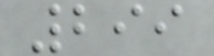299
